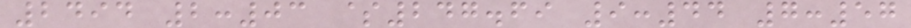2494 2:03 $247.69 9:44 7:57
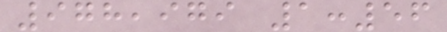978,979 1:56
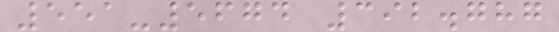551-5674 392.787
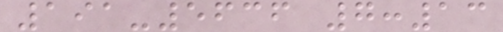191-5636 7:13
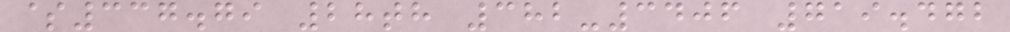$337.79 28th 382-3406 719.472
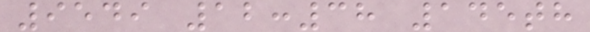9549 12:38 145th
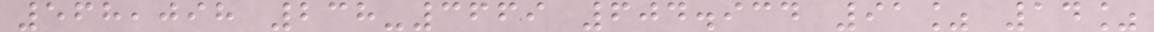568,098 238-3669 604.934 91% 14%
